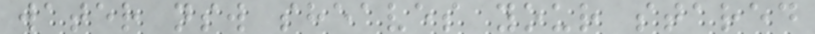water nsw sheaves your stared
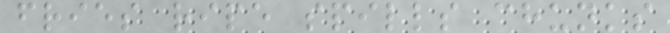fries ripe spills chunks
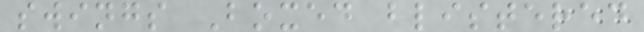swings Boxed blistered
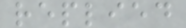replied
